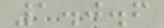1.0.6
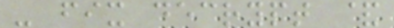- fix decrypt &
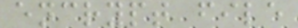encrypt file
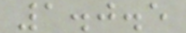1.0.5
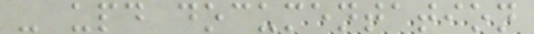- upd documentation
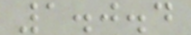1.0.4
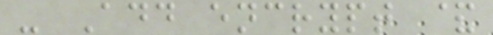- Add encrypt &
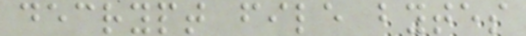decrypt file bytes
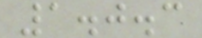1.0.3
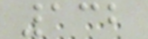132
